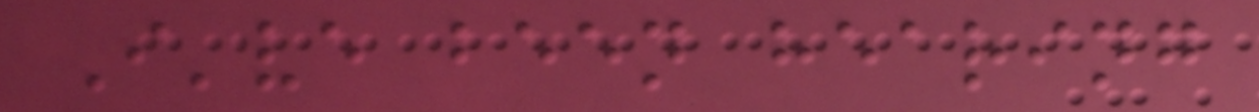I've been hearing
